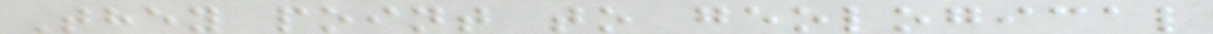They point to geological
